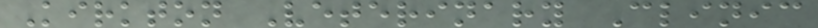Kirkton Veterinary Clinic
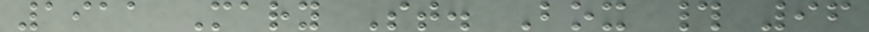1911 Mary St. Box # 96
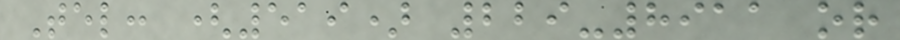Tel: (519) 229-8911 or
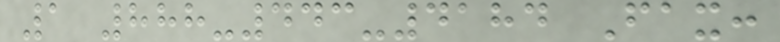1 888-443-4184 Fax:
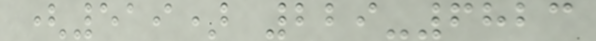(519) 229-6823
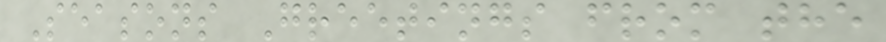Seasons Greetings from the
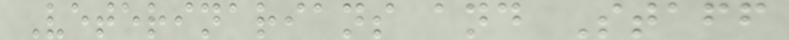Veterinarians and Staff
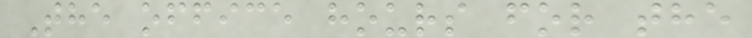The office hours for the
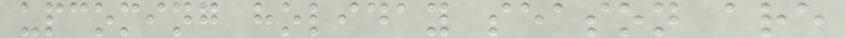upcoming holiday season are
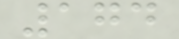174
